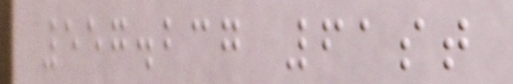557.237 61st
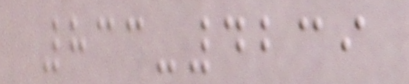833-4239
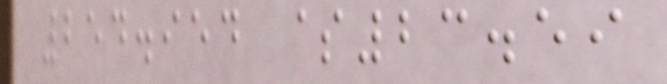254.954 $23.59
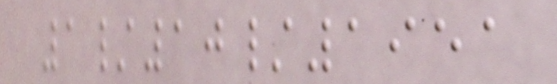1/10/1951
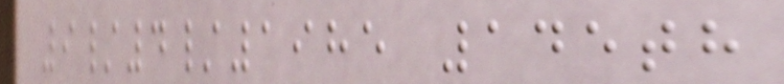9/4/1985 145th
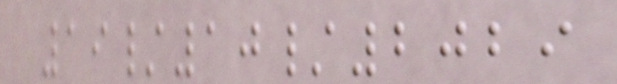19/10/2029
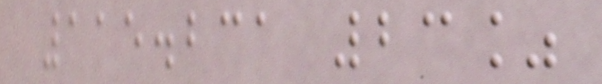115.231 23%
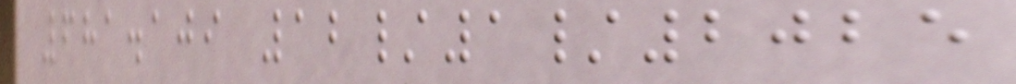681.109 12/1/2025
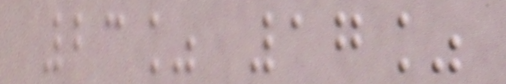23% 17%
